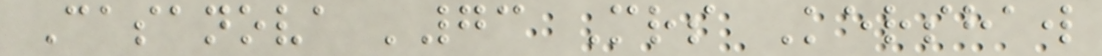Casanova '73 Mrs Kershaw
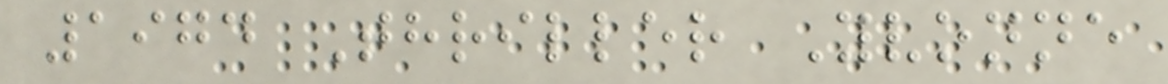1974 Thriller Yvonne
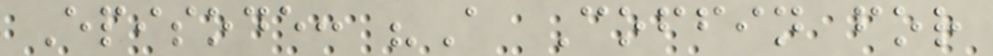Episode: "A Coffin for
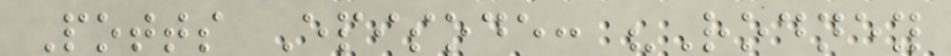Potts Episode: "Rodney
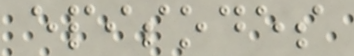episodes
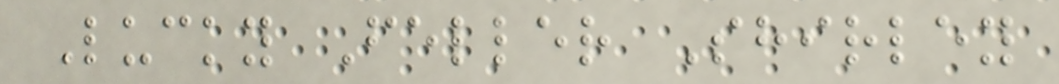Lucky Feller Shirley
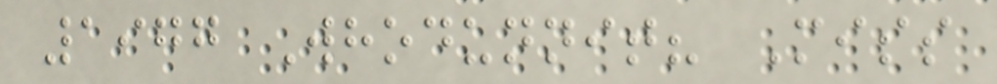1977 Whodunnit? Miss
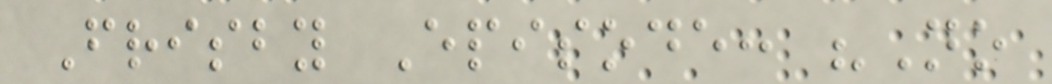Frisby Episode: "No
